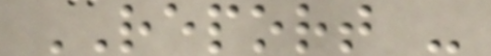REPORT -
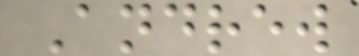Andrew
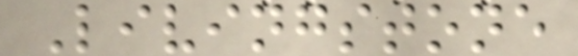Livingstone
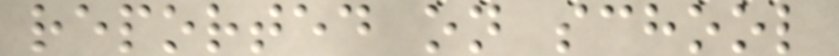reported on school
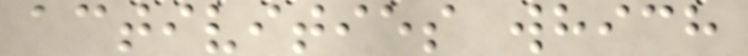activities which
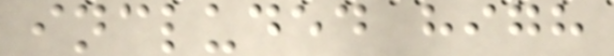included high
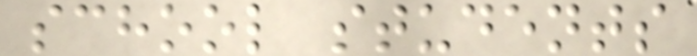school students
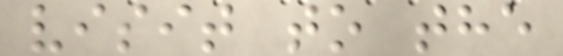visit to the
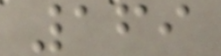169
